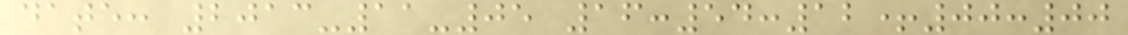date: 2013-11-05 16:54:12+00:00
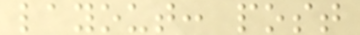layout: post
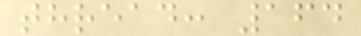thread: 164
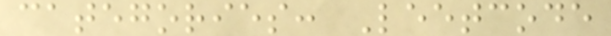categories: Leetcode
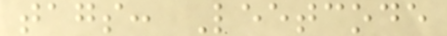tags: Leetcode
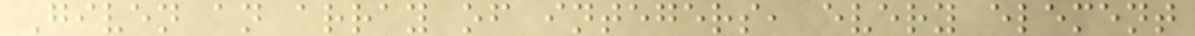Given an array of integers, every element
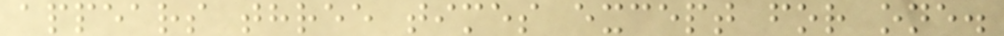appears three times except for one.
